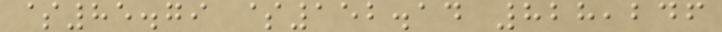$85.79 $152.14 828,246
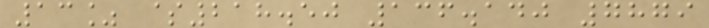13% $218.50 136.140 7879
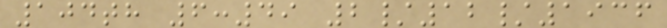104th 6:49 2/12/1936
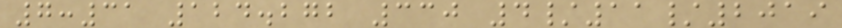7:31 124.272 330 4/11/2019
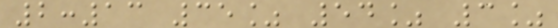2:13 35% 54% 3%
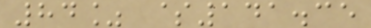84% $141.35
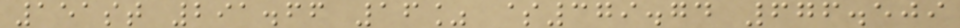151st 291.66 16% $379.74 676.509
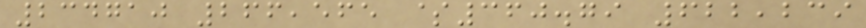234710 266,565 $360.79 622,239
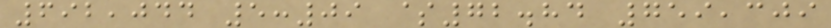692,044 5:09 $72.84 759,309
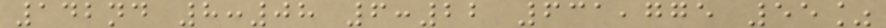142nd 8:08 6:22 631,775 55%
